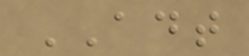ADT
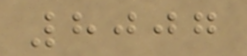8007
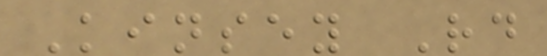Kinsey Rd
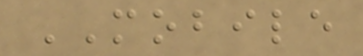MOBILE
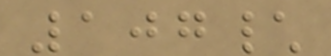107\
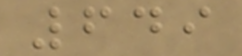649
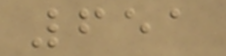651
